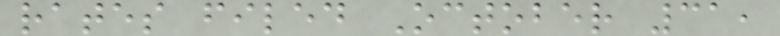rates filed October 31,
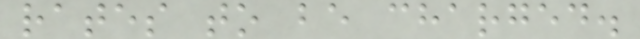rates to be charged.
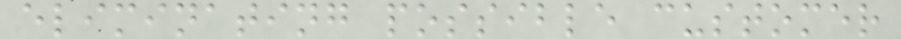eliminating possible customer
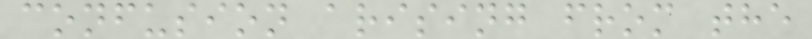confusion arising from the
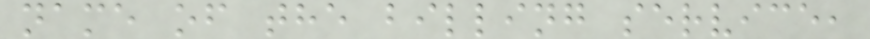name of the billing service,
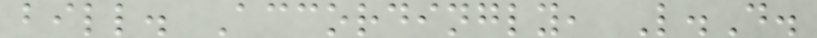bill. Accordingly, L.D.
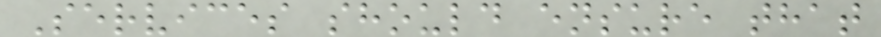Services should ensure that
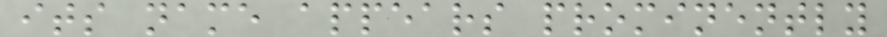its name appears prominently
